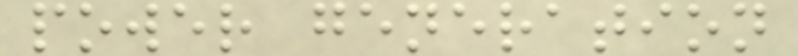power generation
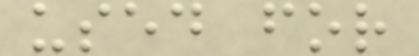used for
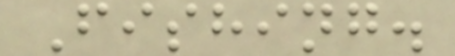Fishing.
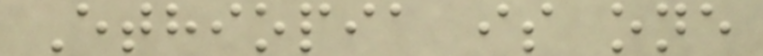Ethiopia is one
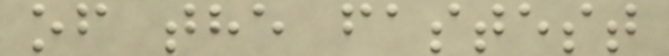of the fastest
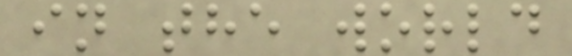in the world
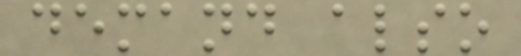demand also
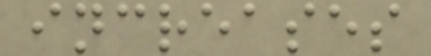increases
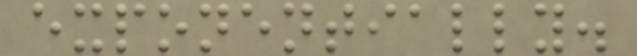exponentially.
